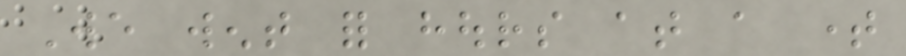We went for hours at a time
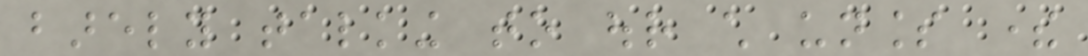barely talking to our child unless there
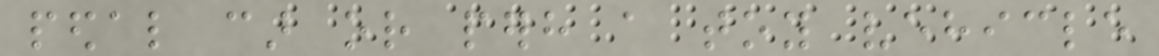pedal car or perhaps a toy vehicle
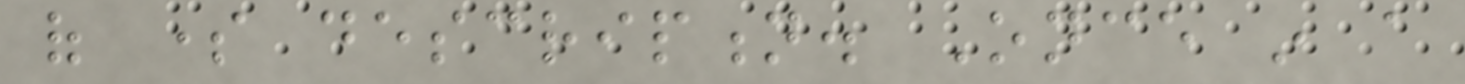of some description. Once in a
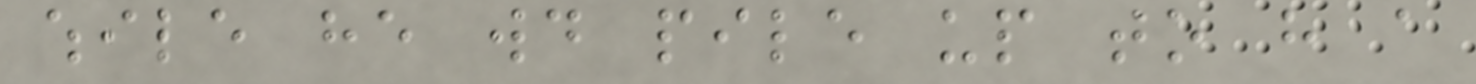while he would pile up to have a
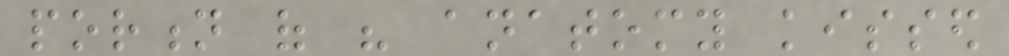portion of his anatomy kissed
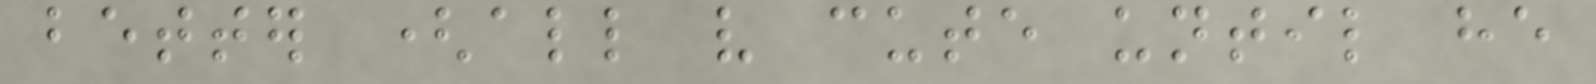better (all very cute until he
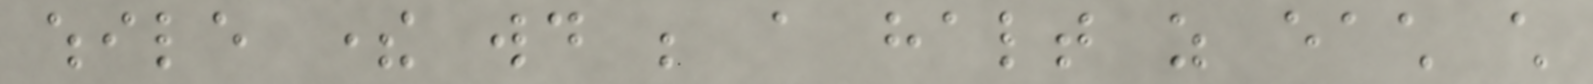while there would be a halt as each child
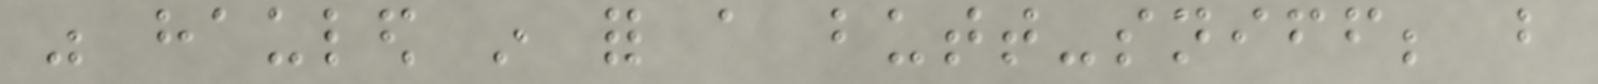was hauled in for a butt-sniff; but
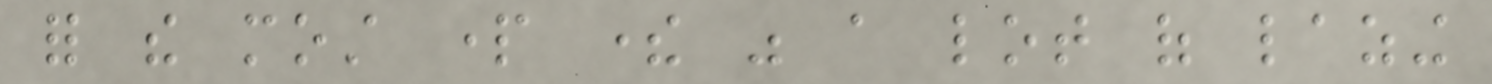for the most part there was a lot of lazing
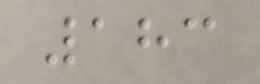183
